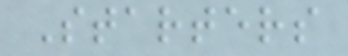Starters
